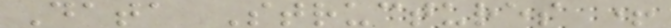Data Structures +
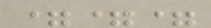===
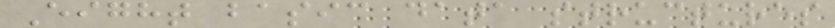Eight basic data structures
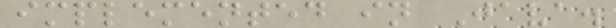implemented in Java.
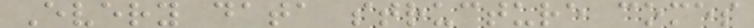Every data structure comes
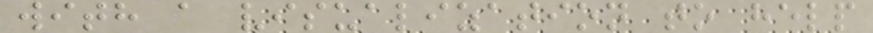with a visualization to help
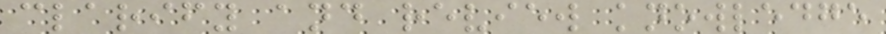clarify and review knowledge
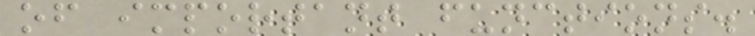of important functions.
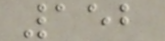152
